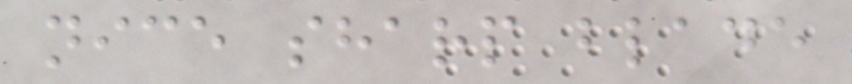nice sharp blade
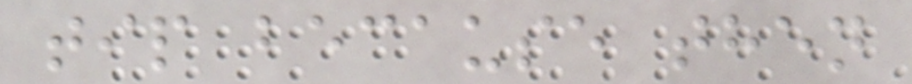tip because then
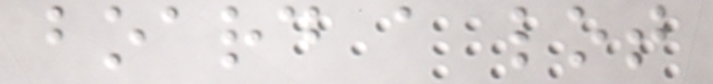board a lot
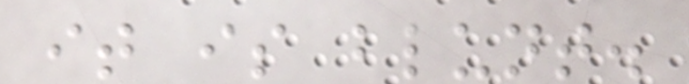it is blunt.
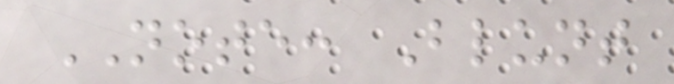NOTE: Blunt
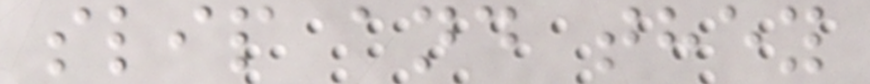slip and they
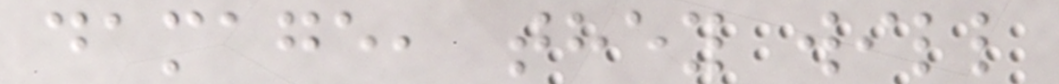damage, they will
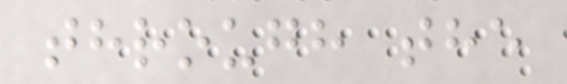through the
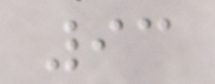93
